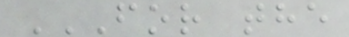FOR THE
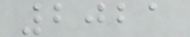2021
